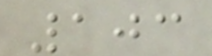103
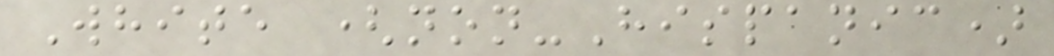White (non-Hispanic)
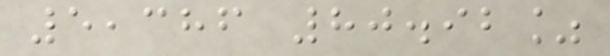5,386 80.92%
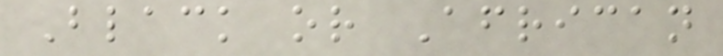Black or African
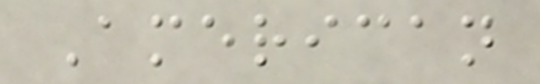American
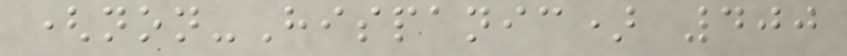(non-Hispanic) 400
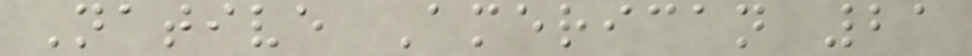Native American 21
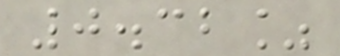0.32%
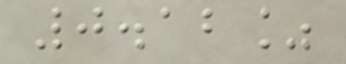0.12%
